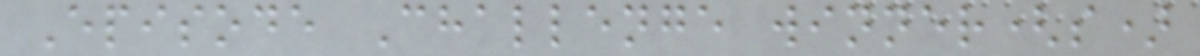Episode Challenge winner(s)
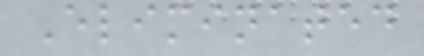Eliminated
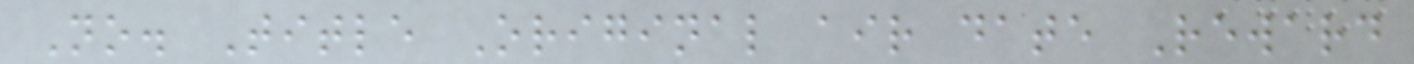No. Title Original air date Reward
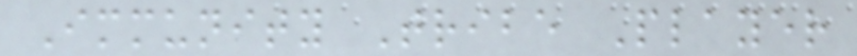Immunity Tribe Player
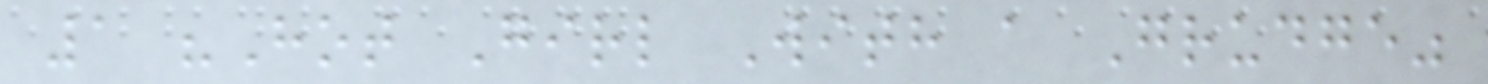1 "Hot Girl With a Grudge"
